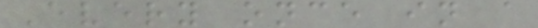Every once in a
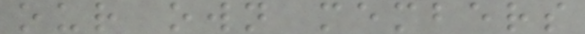our own members
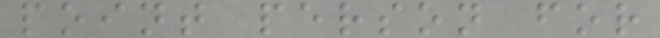point person for
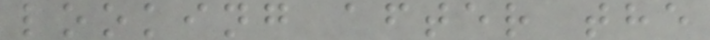looking after the
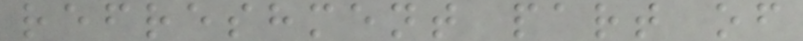refreshment part of
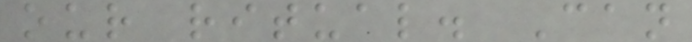our ritual. Can
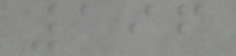196
